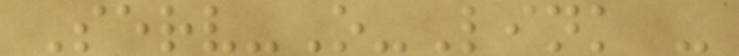Serv-O-Link -
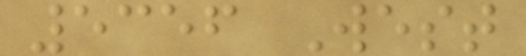5356 West
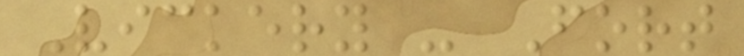Vickery - Fort
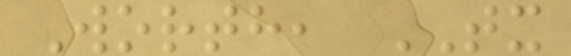Worth, TX
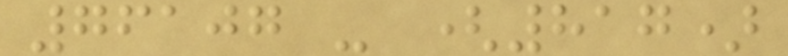76107 - (817)
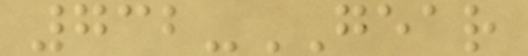732-GEAR
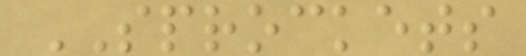SPROCKETS
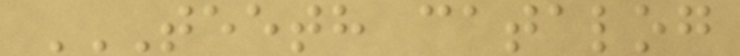TEETH CATALOG
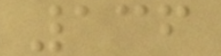136
